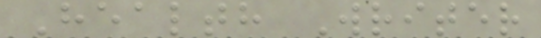Health Writer
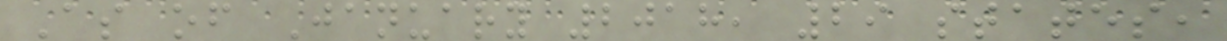As of January 2018, 29 states,
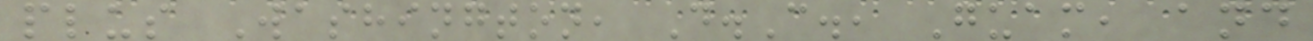plus Washington, D.C., Guam, and
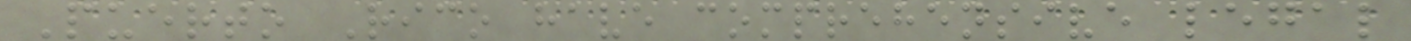Puerto Rico have comprehensive legal
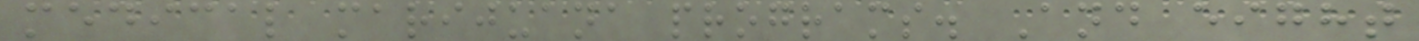medical marijuana programs. And eight
